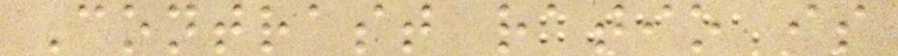Contrast ratio is
